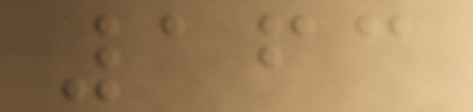163
